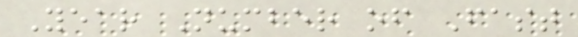Year Number of Fast
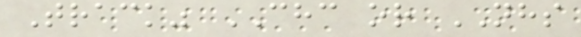Track" CHC or NHS
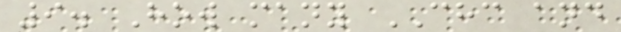9. How many CHC and
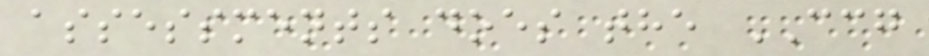assessments does the CCG
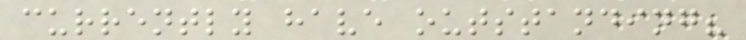currently have outstanding?
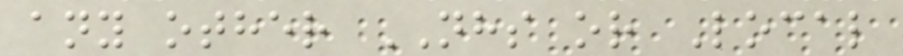any other NHS or Local
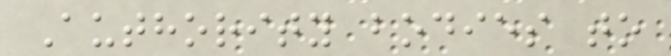Authority bodies to
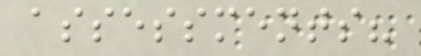assessments?
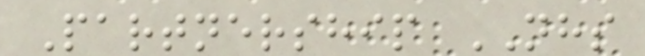Partnership NHS
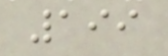199
